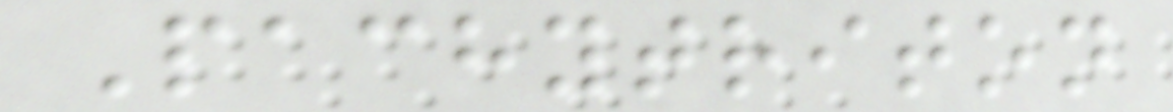Pachytriton
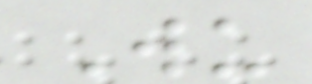Wu
